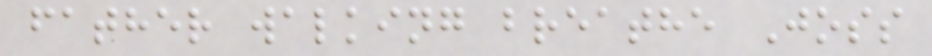father walking breathe Joss
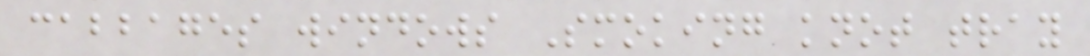cabbages windows Smoking knot tray
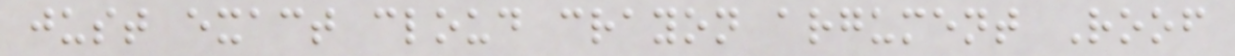just exact cloud crayon argument Roof
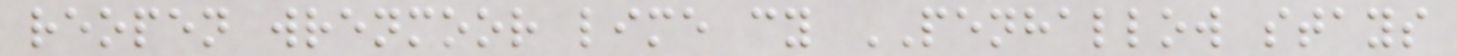reopen wrenmoor lime cy PENHALLOW stays
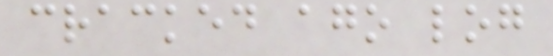cracked ago log
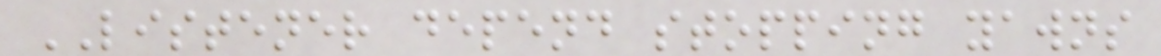LISTENER depend stopping yawns
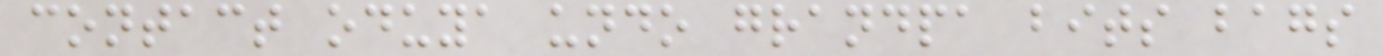contact oduya undo grandpa bits bags
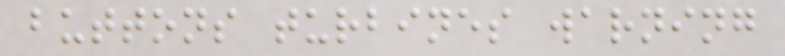buttons turbines warning
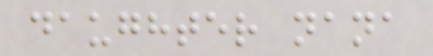daughter nana
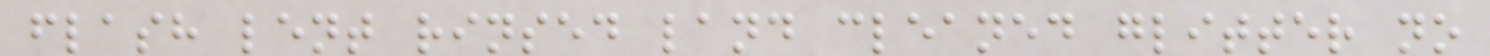flash lent rinsed land cleaned glitter no
